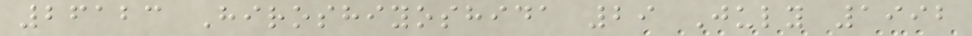26123 Hiroshiyoshida 29 July 1992
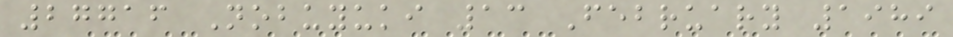27716 Nobuyuki 13 February 1989
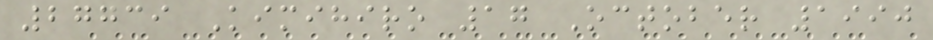27739 Kimihiro 17 October 1990
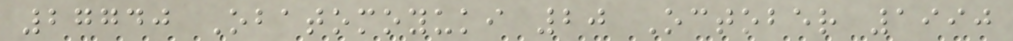27740 Obatomoyuki 20 October 1990
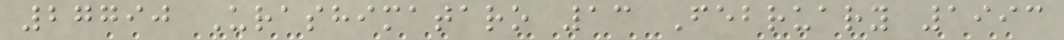27790 Urashimataro 13 February 1993
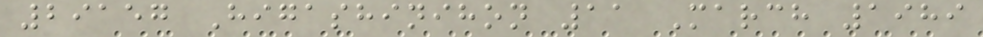29157 Higashinihon 11 March 1989
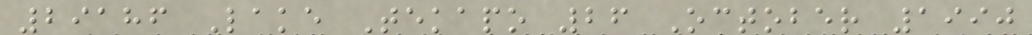29186 Lake Tekapo 26 October 1990
